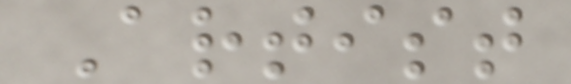Artist
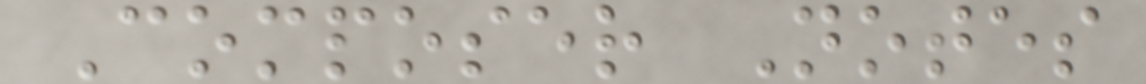Composer Notes
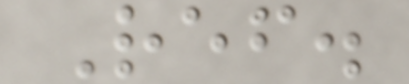Ref.
